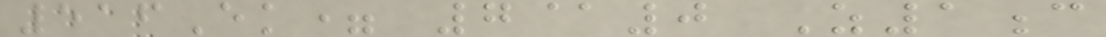516Ek= 7@0 Z1c
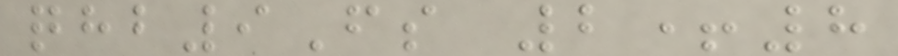qhb9Fs 2+8
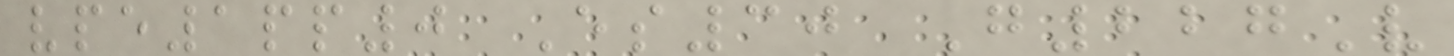vpe1pp0 Es30 G227V
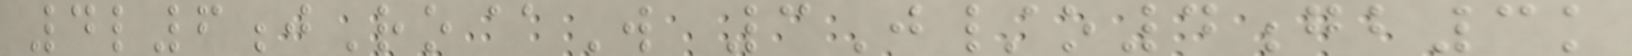4l6jRo@W 3J/o4gb3k
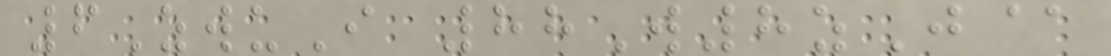6ZwuI 88W8zJ@
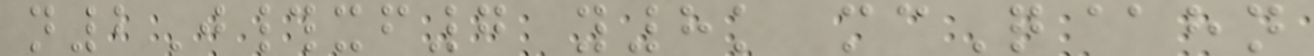n2J#xf7 y8k mcQ@hn
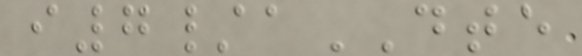i7/aDTE
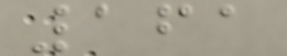161
